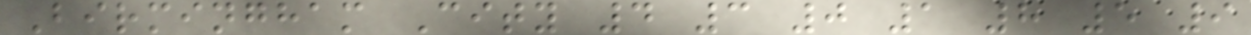Birmingham City 4 3 0 1 8 5 9
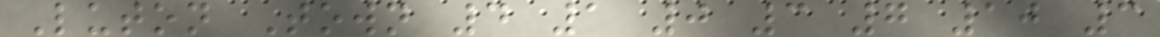Luton Town 4 1 0 3 7 10 3
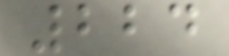224
